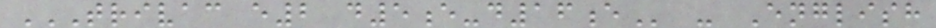TRIVAC E2 D5E-D16E - English
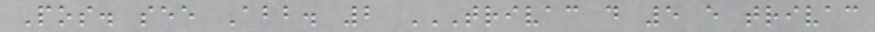Pos. see Abb. 2 TRIVAC D 5 E TRIVAC
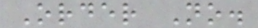Order No.
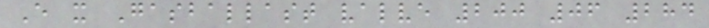E x Gasballast valve 200 06 284
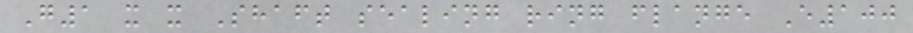G1 x x Shaft sealing ring flange E100
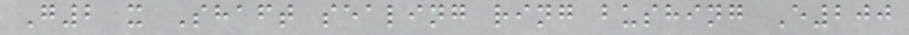G2 x Shaft sealing ring bushing E200
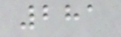281
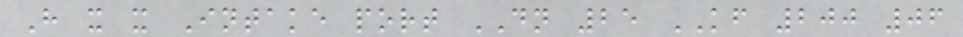H x x Intake port DN 25 KF 200 06
